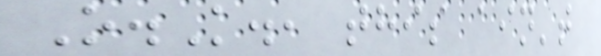O.K., this ain't
